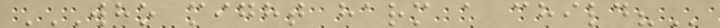WHO MIGHT HARM A CHILD?
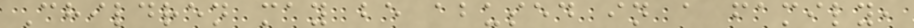Children may be abused in a family,
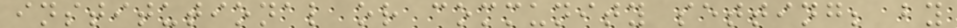institutional or community setting; by
